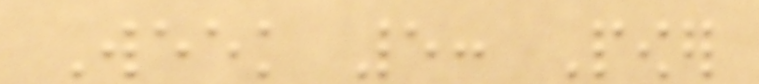Week 5: Power
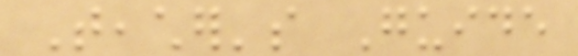Teacher's Guide
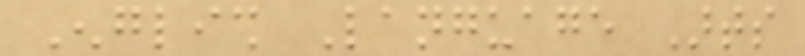English Language Arts
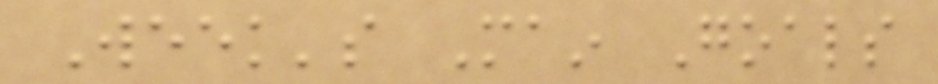Week's Main Goals
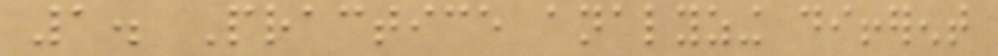1. Practice analyzing different
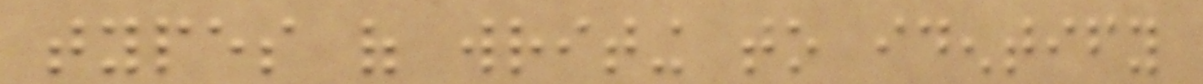types of writing to identify
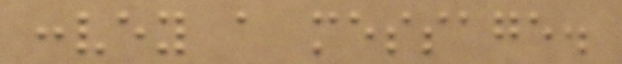convey a message.
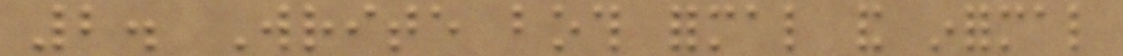2. Write both formal and informal
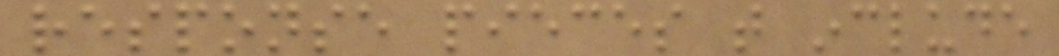response pieces that include
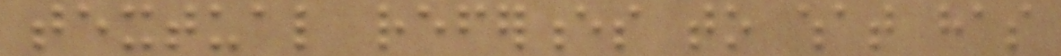textual references to what has
